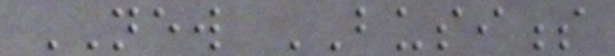NEW BUSINESS
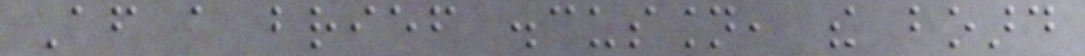After a brief discussion, the board
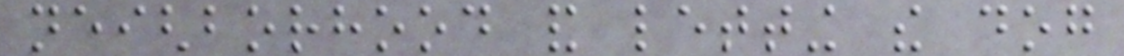neighborhood and letting the dog
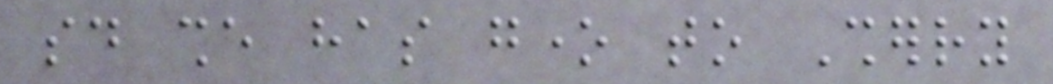said she has gone to Sherry
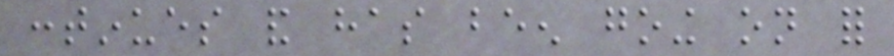continues and has been going on for
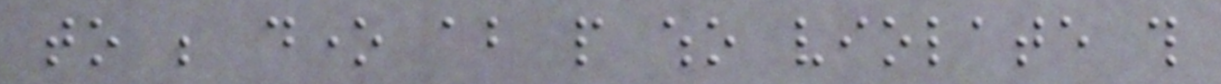to be done about people who violate this
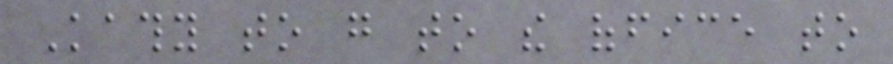Kathy to go to the office to
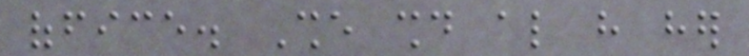office. She should also have her
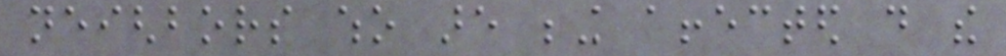neighbors who are being affected do the
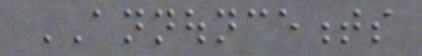ANNOUNCEMENTS
